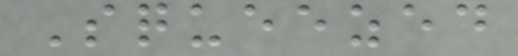Squeezed
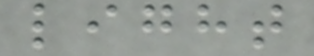light
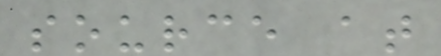source at
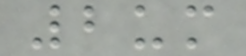2um
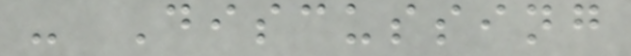- Discussing
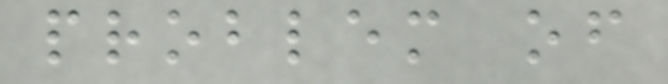problem of
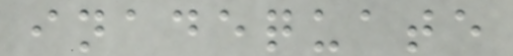inadequate
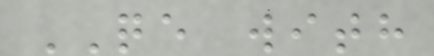QE with
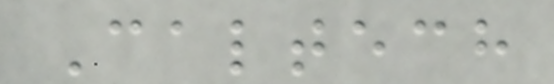Caltech
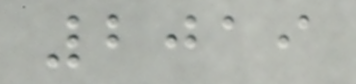2019
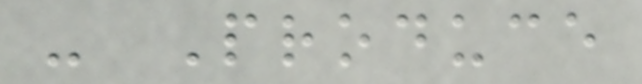- Produce
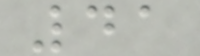41
